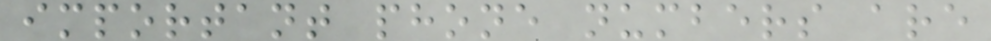important phone numbers are
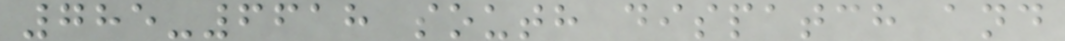785-6618 south dispatch and
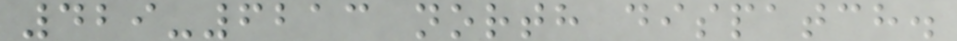429-6213 north dispatch.
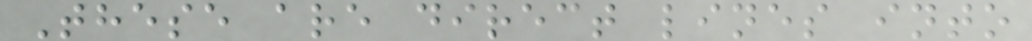These are direct lines into
